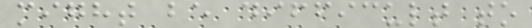might be difficult to
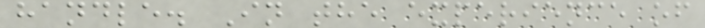handle. In the experience of
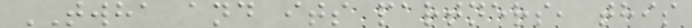TWHA and its partners, this
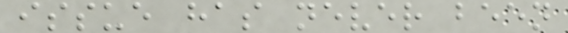issue has never been
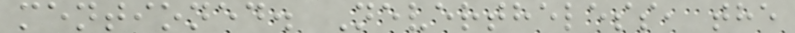mentioned. Nevertheless, the
